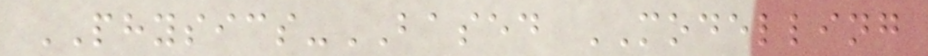PHYSICS-BASED MODELLING
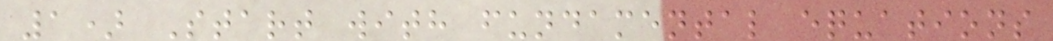1) Start with fundamental equations
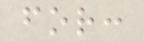for:
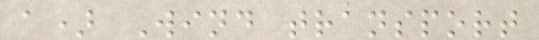a) Wind transport
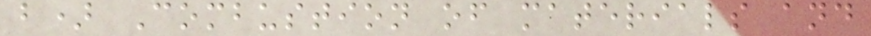b) Combustion of materials and
